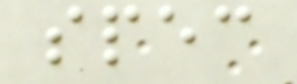spec
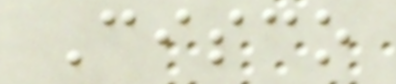Cisco
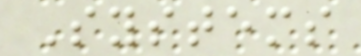Systems
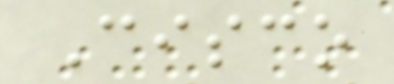Cisco
